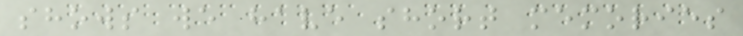shows we have short memories
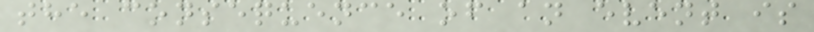the consequence of an event is
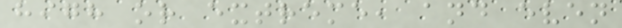high or extreme, and even
